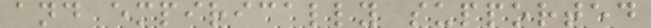and empirically supported
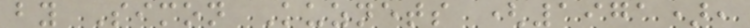by Simon Kuznets (1971),
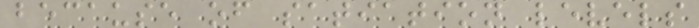because of satiation levels
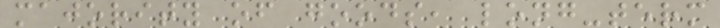majority of goods, long-term
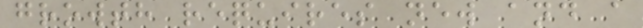growth requires new and a
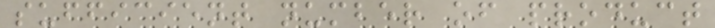sufficient number of product
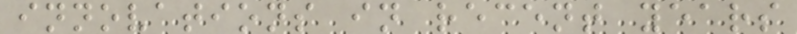innovations in recent years
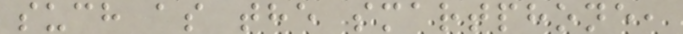such as the smartphone,
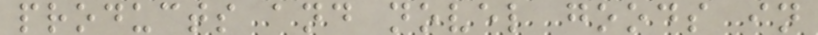products and novel goods in
